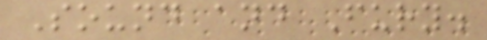Sound and Fury.
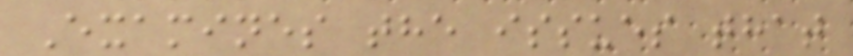Examines the issues that
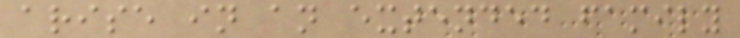arise in an extended family
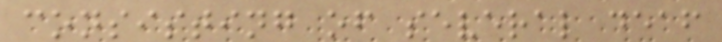consisting of several deaf
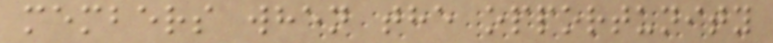members when the opportunity
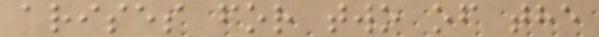arises for two of the
